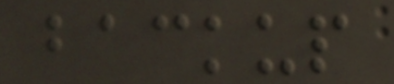backup
